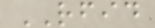RFID
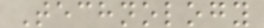Technology
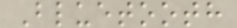Bluetooth
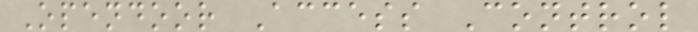Opendoor Access Control
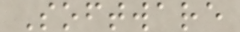Software
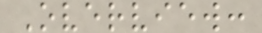Overview:
